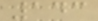143
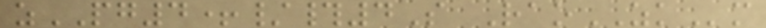zPG4+/#4S RaoZKm
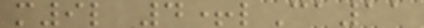m9l 4+lCa11
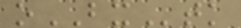oBXtk
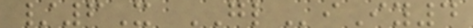/6X GLiIy4
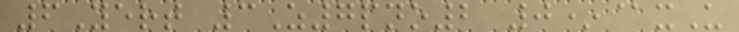6Yert 3Z7pno2 0*@xU
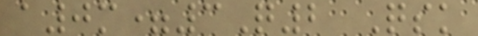a0m=3Q2 Qsk
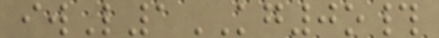iwL1KG0o#
